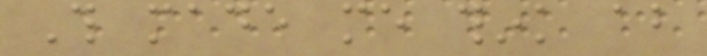This made me think about
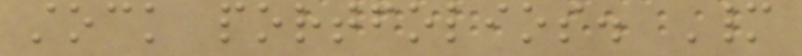stock portfolios. Many
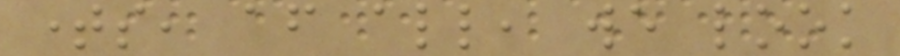times, after all, we look
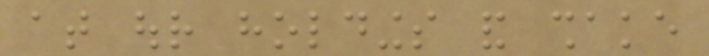at our holdings and shake
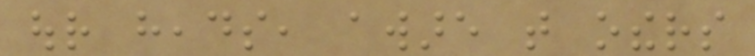our heads, aware that others
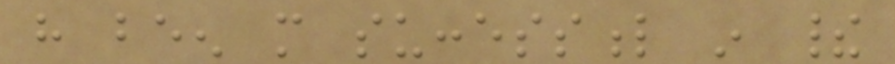have been more successful in their
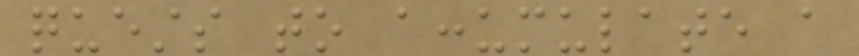quests to accumulate a
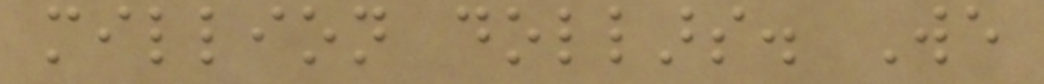million dollars. We
